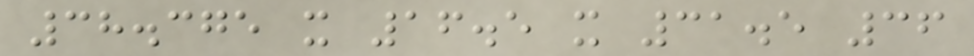38.375 x 16.5 x 31.5 36
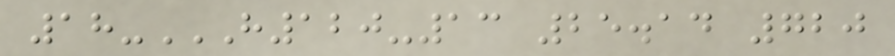18-H120-13 25.14 720
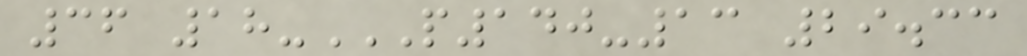36 18-P140-13 29.33
